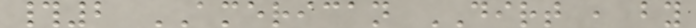#2 AMERICAN DIRT , by
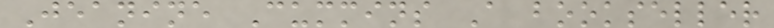Jeanine Cummins A bookseller
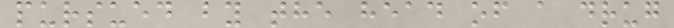pursued by the head of a drug
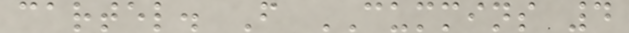cartel. F CUMMINS 4
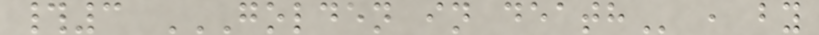#3 GOLDEN IN DEATH , by
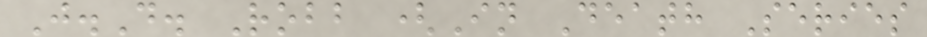J.D. Robb (In Death Series
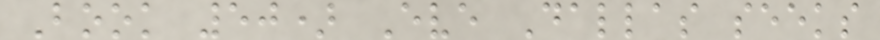Book 50) Eve Dallas seeks
